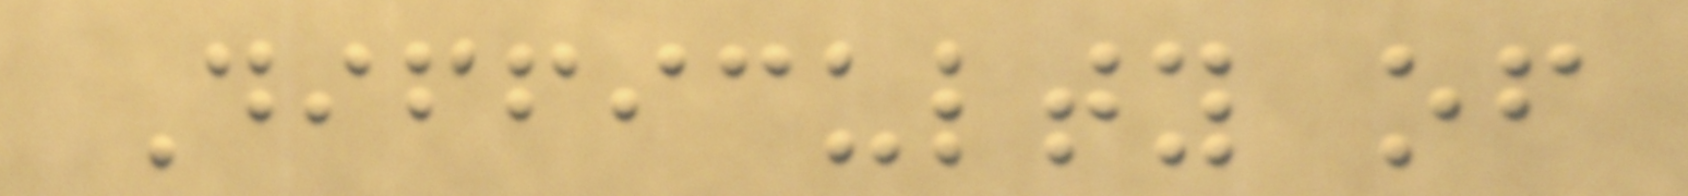Difficulty of
